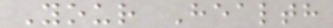Your Health
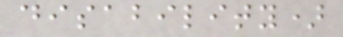disability)
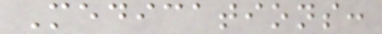Medications:
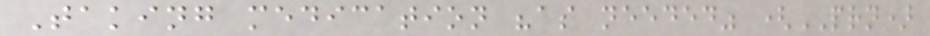Taking medication "as needed" (PRN)
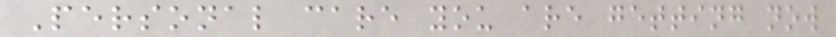Personal care you are getting now
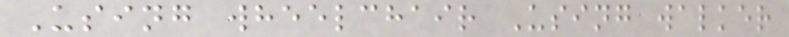Using wheelchair Using walker
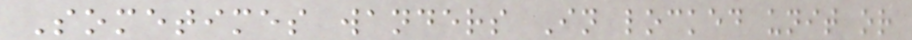Sometimes wanders In locked unit or
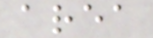area
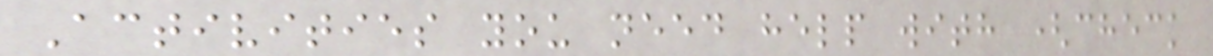Activities you need help with (check
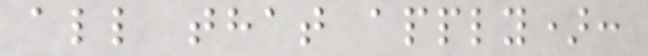all that apply):
